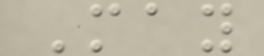May
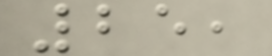25,
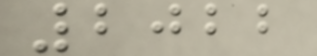2022
